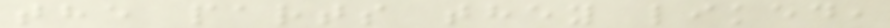the parts they liked,
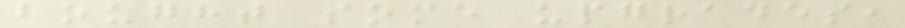bought some upgrades,
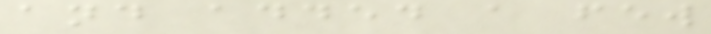and added a few
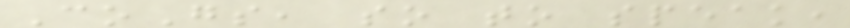CoGs, so to speak,
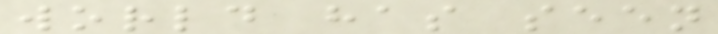world has seen
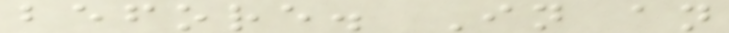before. In an
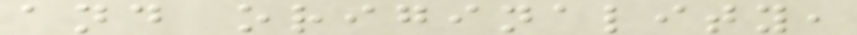and originality,
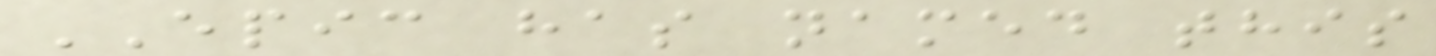EPIC has named this
